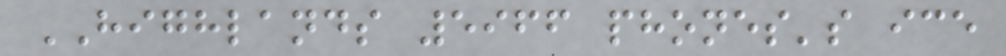HIGHLANDS 5966 phones's ice
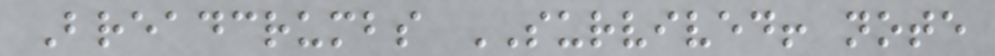Breadcrumbs SURVIVED! note
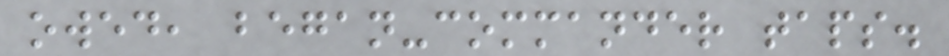owed, began-commander taps.
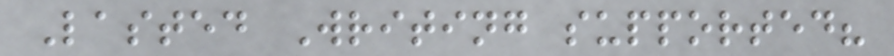Lasted Writing supported?
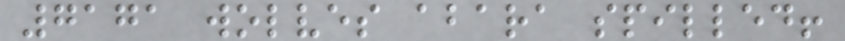7171 wolves abara spilled!
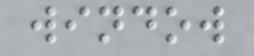window
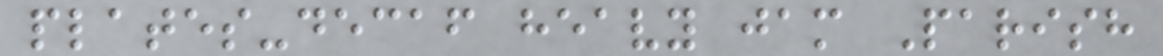plates-decaf heavy jam Parish
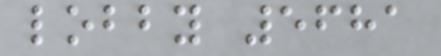lobby 5681
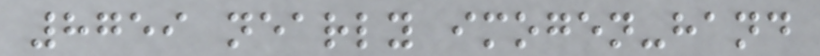8759 nearly imogen-hand
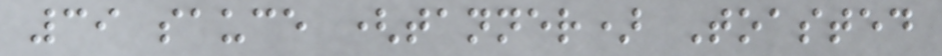39 sauce (tanner) Toasted
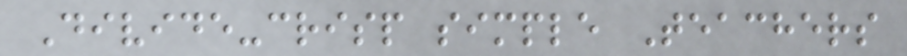Divide-crisp simple Teachers
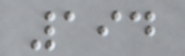194
